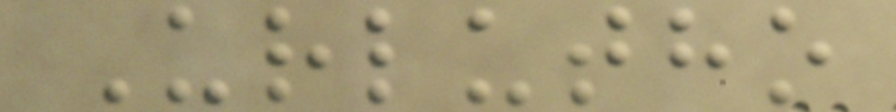Urlutho
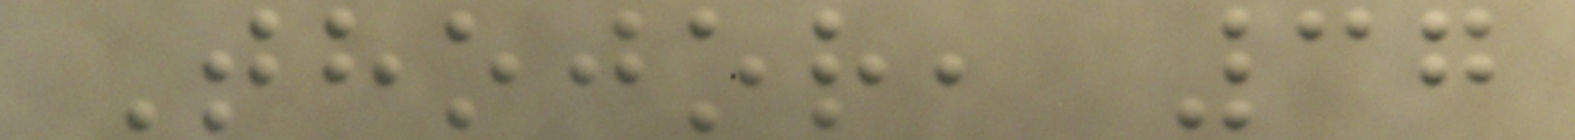Thojor, 37
